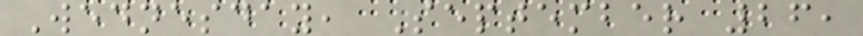Wednesday, September 26,
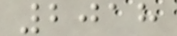2018
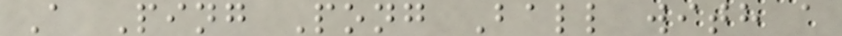A Ping Pong Ball with a
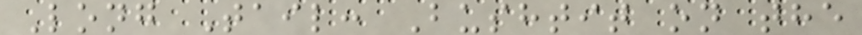Long Tail: Bushtit on the
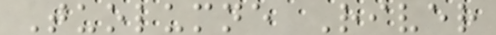Tuolumne River
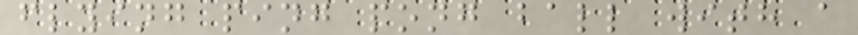flying ping pong ball with a
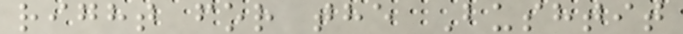right for the Bushtit
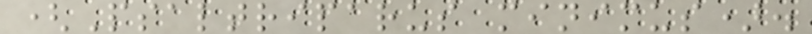(Psaltriparus minimus).
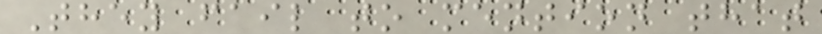They fail to mention that
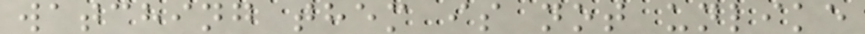watching them is not unlike
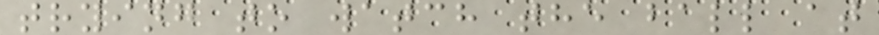trying to watch the ball at
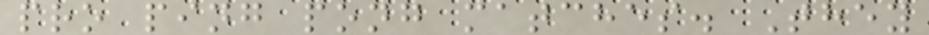pro ping pong matches. They
